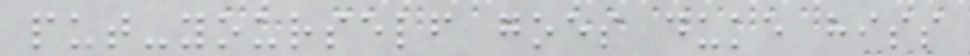put-yourself goes duke hiss
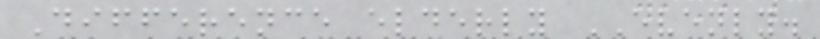Difference elderly EVENLY.
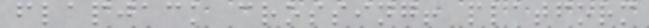flapjack crossing! platform
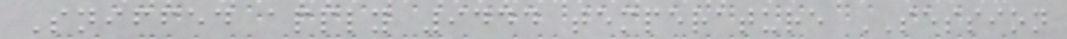Sniffed apply 9444 temperature SESSION
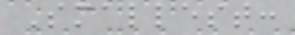Smallest:
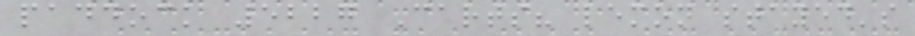paddock 5227 Carts? lemon stayed's
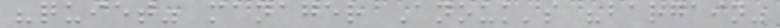"quiet" manager Anouk's "bargain"
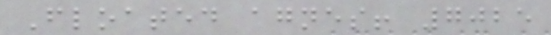Floated agnes! 7025
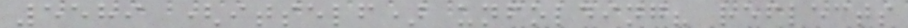5589 (itself) unfolding? reflects
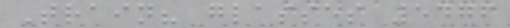Train? glasses 5476
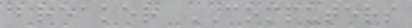breaker COMPUTERS
